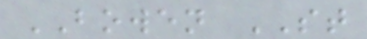BOWEN ST
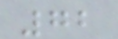72
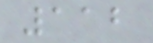112
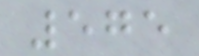575
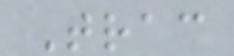Trac
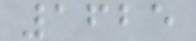1625
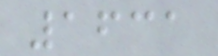1631
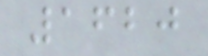1620
